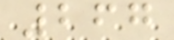267
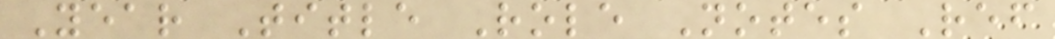Year Title Role Notes Ref
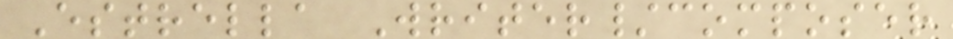Estrella Writer/composer
